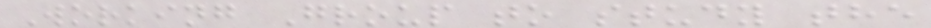Working Group to study the
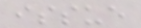issue
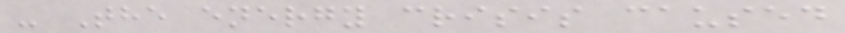- The energy crisis caused
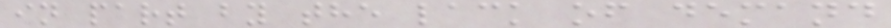in part by the lack of demand
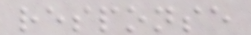response
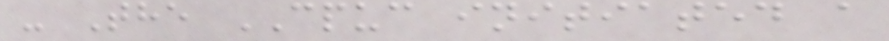- The CPUC initiated a
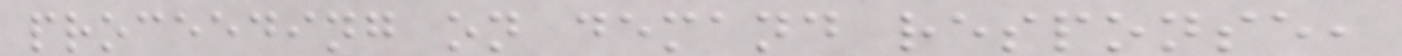proceeding on demand response,
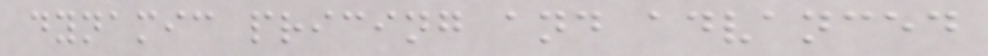dynamic pricing and advanced
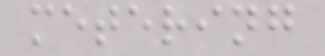metering
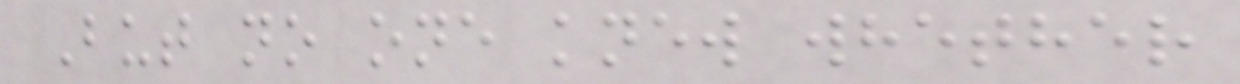But no one knew whether
